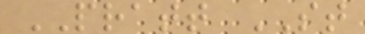PRATT ST
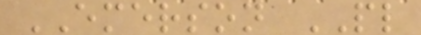EMERSON PL
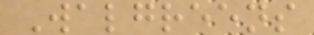Walgreens
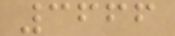3666
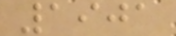1901
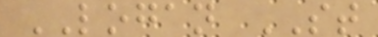LOGAN ST
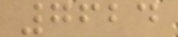7624
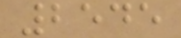2545
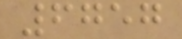6757
